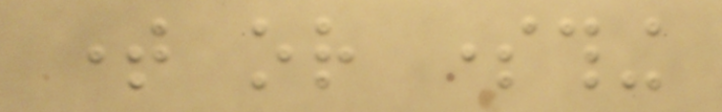time or something
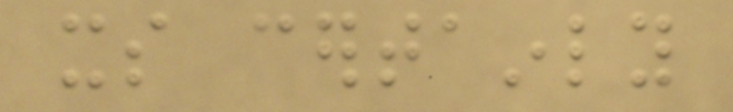its certainly
